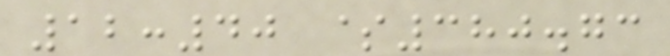12:40 $380.73
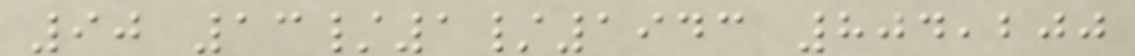90 13/1/1943 804,200
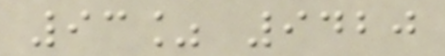93% 9420
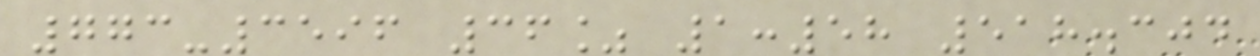773-3596 36% 1:58 518.304
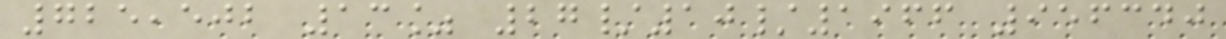725,502 13% 27/10/1966 956340
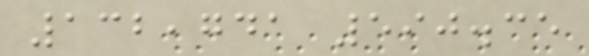132,741 590.35
